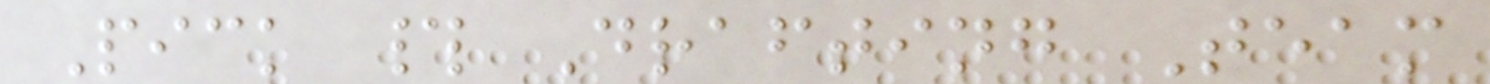Pick # Drafting Team
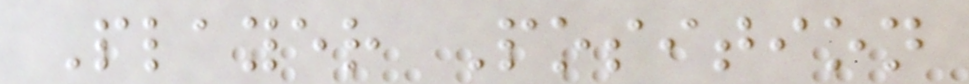Player Position
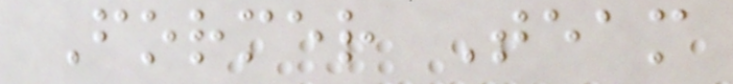Former Team
